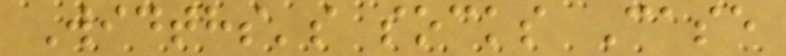Widths's socks Case
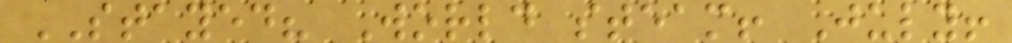STAYED? World steam! July!
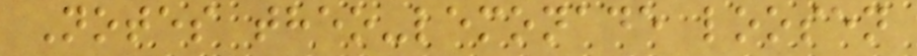Notes theo-lemonade loosen
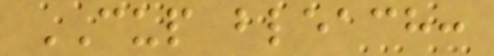CUP bleach:
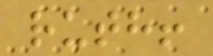ruth!
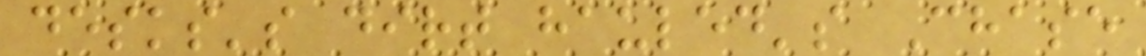desks's dirt hauled's Chase
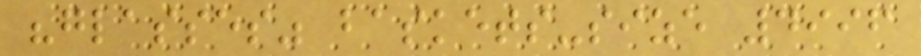"glasses" baskets-size 4996
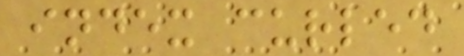index curled
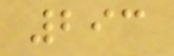293
